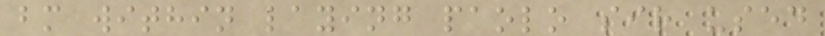bm within laying paolo sir used
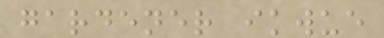gardener ikwue
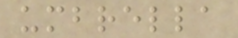umbrella
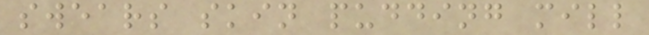swears skin pudding mill
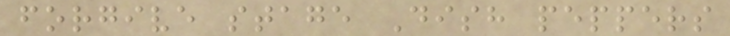forgive stage Dish peppers
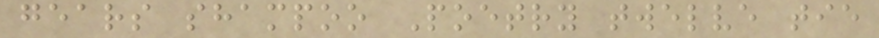gears shampoo Poetry twelve tie
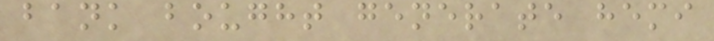bank bought generate hemi
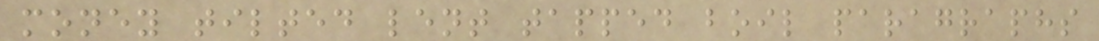money tilted lent tapped boil paragraphs
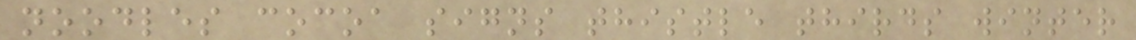noodles cocoa signs thistle thirds winter
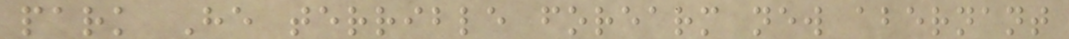park He terrible forearm new abernant
